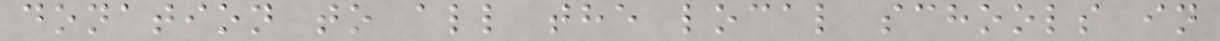donation to all the local schools in
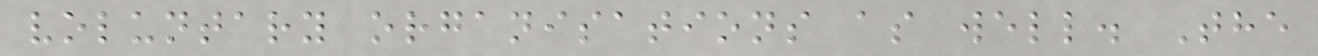voluntary organisations as well. The
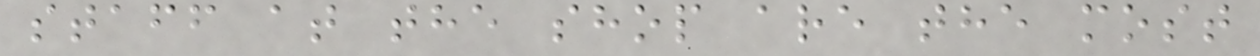staff at the shop are the most
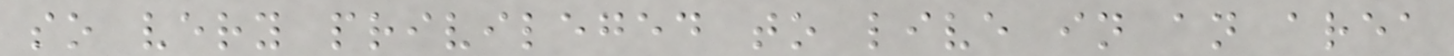so very privileged to live in an area
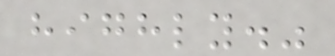highly."
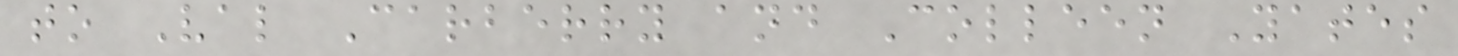to Val Carberry and Colleen Yates
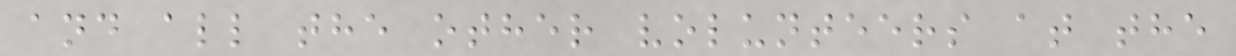and all the other volunteers at the
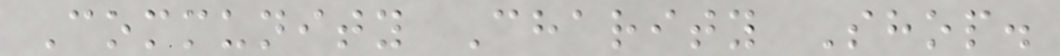Community Charity Shop.
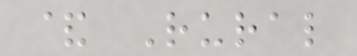& Rural
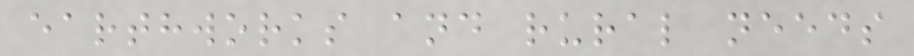earthworks and rural needs
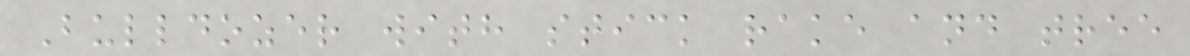Bulldozer with stick rake and tree
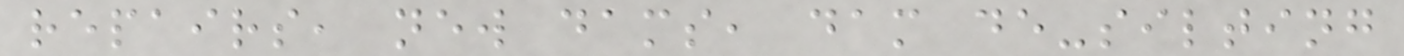repairs, new dams, dam de-silting
